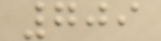709
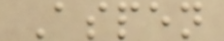Aspen
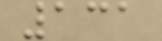131
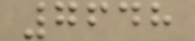7648
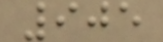905
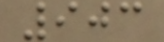903
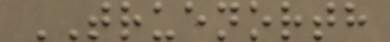TRUENORTH
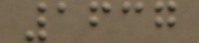1637
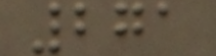271
